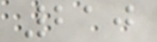210
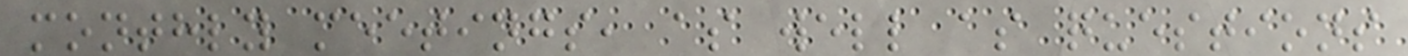monthly meetings, as well as questions
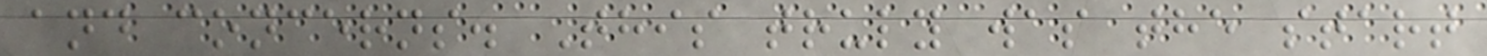and concerns. This truly was the start
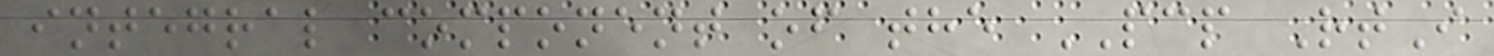integral component of the PCP RtI
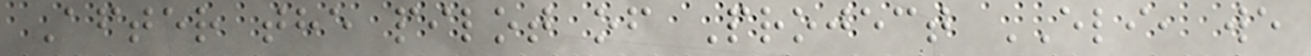After the pilot of Project ELI, we
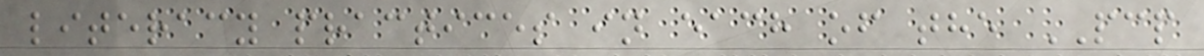literacy practices in each of the PCP
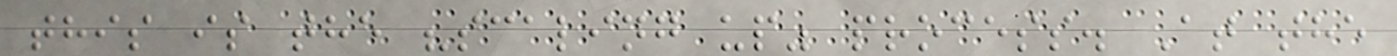this is the "scaling up" process. At the
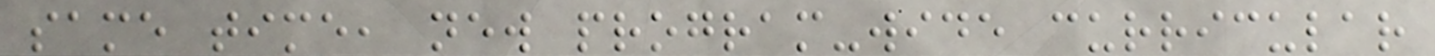same time, new program-wide curricular
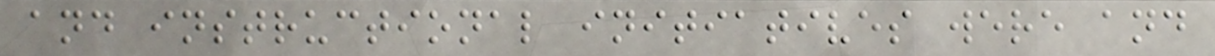and instructional initiatives were and
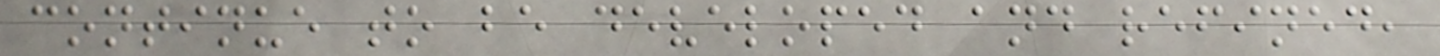continue to be developed and refined,
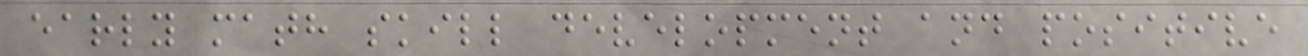early math skill development and positive
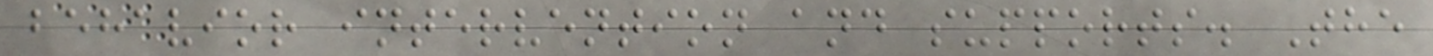behavior intervention and supports. The
